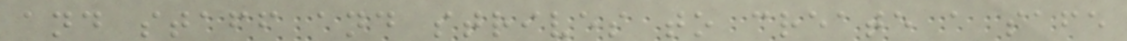and staff and strives to create a safe
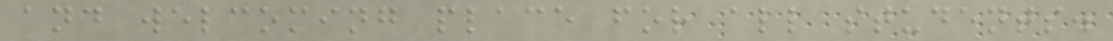and welcoming place for all students.
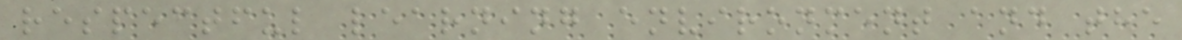respectful learning environment and the
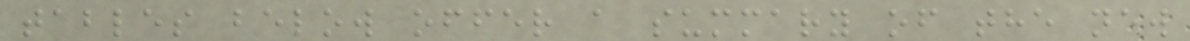tables below offer a summary of the new
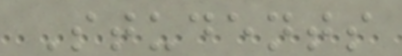Students
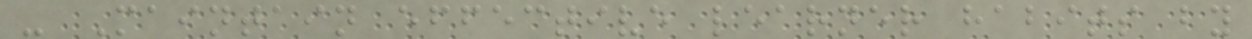- Maintain effective learner habits by
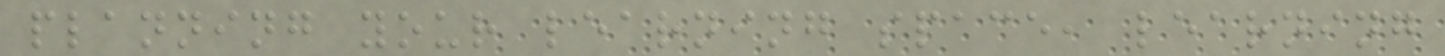planning your learning space, learning
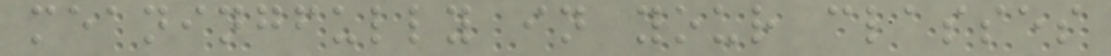meaningfully in your classes
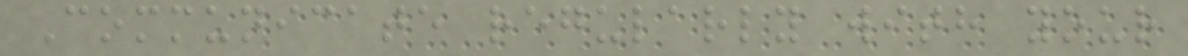Communicate regularly with your
